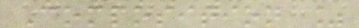Composition %
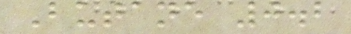Butane 0.2
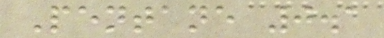Pentane 0.1
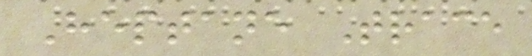Heptane Trace
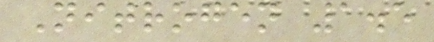Nitrogen 1.5
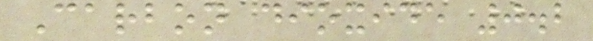Carbon dioxide 0.2
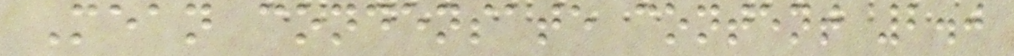Mean condensate content 2.0
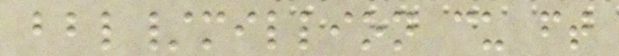bbl/million cu ft
